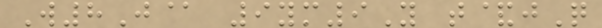W8J@ 9ym9Y t&jQ
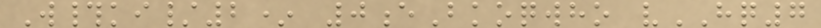W#ki/2* 0eBkoqwho vHQ7
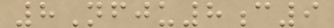8Nfju8c9
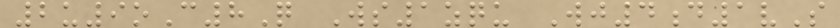2u9oC8Q Ws1zqu Wj4d1vS
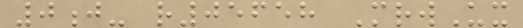0j- r05658 MrwUx
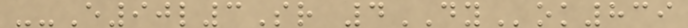--E90l3Sr 4DYok839
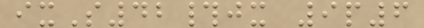ixS42#jx 9p6
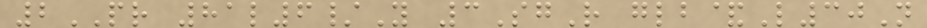2PR 81l6/Y 3SgR glb&L30N
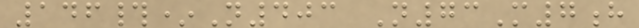146#*N403 N73M7h
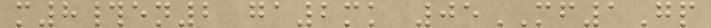m8#en2 ga2mk 05MF1Gp
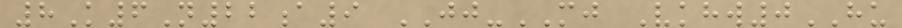8K6N22a9 JJ-MJ Vkhw0HU
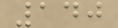140
